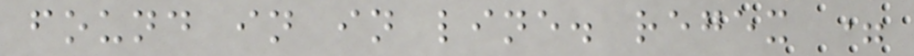found in in line. regex =
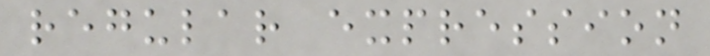regular expression
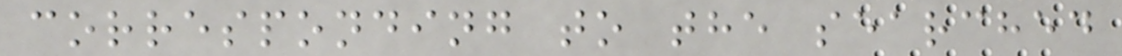corresponding to the searched
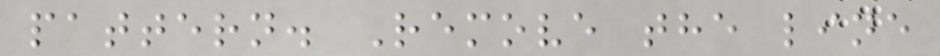pattern. Remove the line
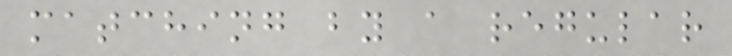matching by a regular
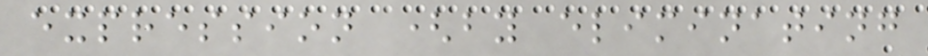expression (by eliminating
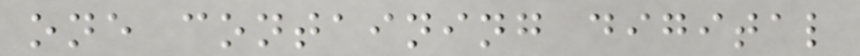one containing digital
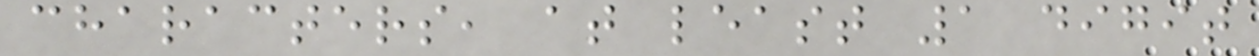characters, at least 1 digit
